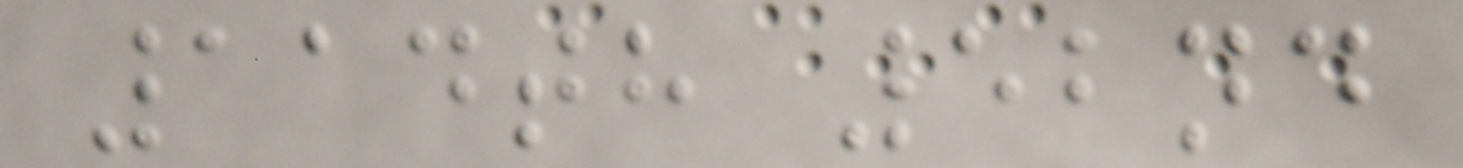114th 52nd
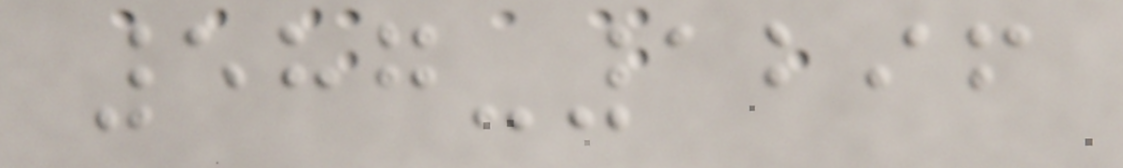587-1296
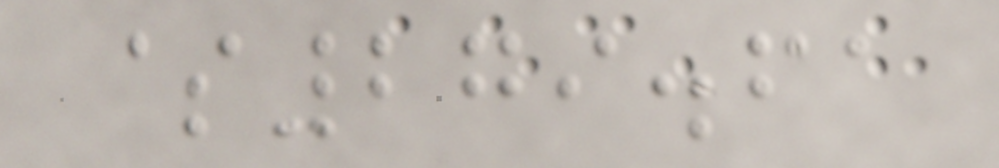$279.61
